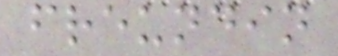freundin
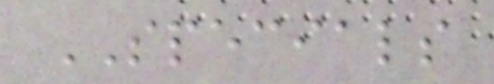SPECIALS
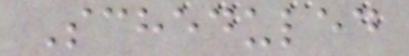Scheduled
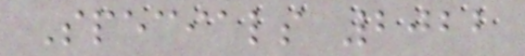Specials 2022
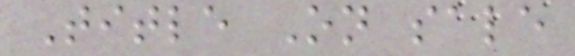Title On sale
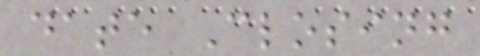date Closing
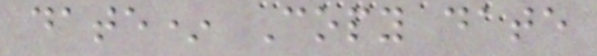date* Copy date
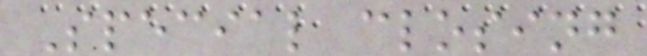Special closing
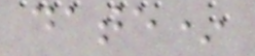date*
